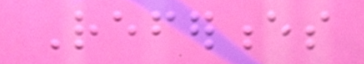References
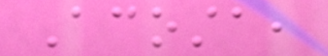Acosta,
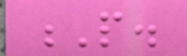P.
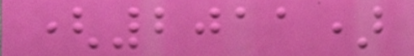(2011)
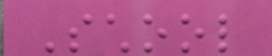School
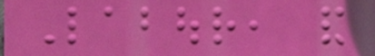Labour, and
